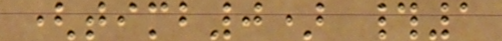(timb0) #1
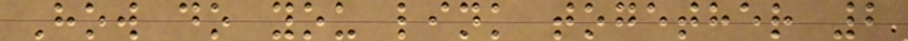How do you link together 2
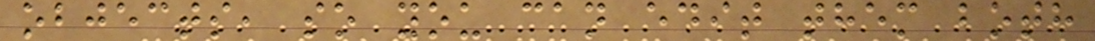objects, so you can edit them both
